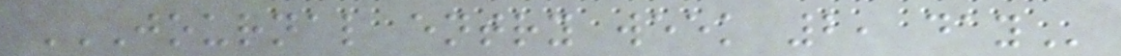JOURNAL ENTRY WEEK 2, DAY
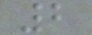2
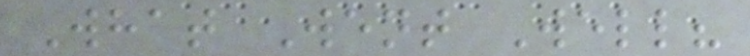What Went Well?
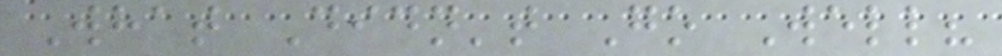What Didn't Go Well?
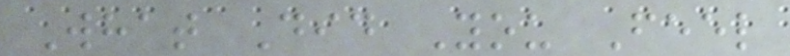What Did You Feel
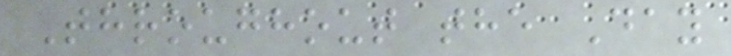Throughout the Day
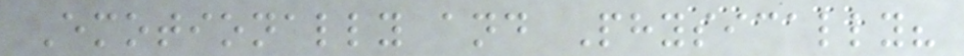Emotionally and Physically?
